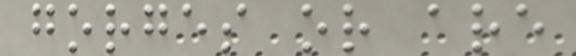gorges or are
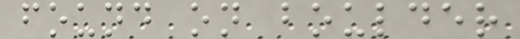found on boulder
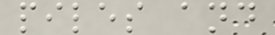piles and
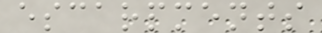escarpments
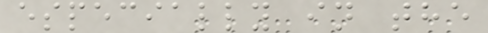especially in the
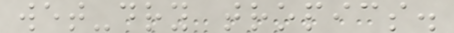wet-dry tropics.
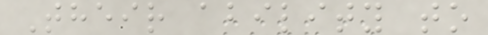Their ability to
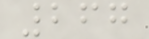267
